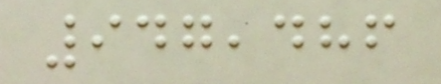947,486
